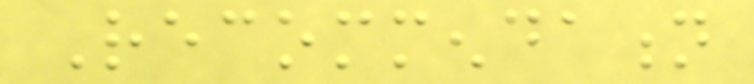Recommendation
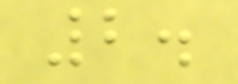2.
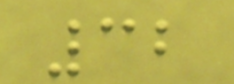32
